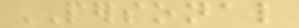PERSONAL
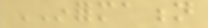INFORMATION
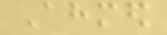Ahmed
